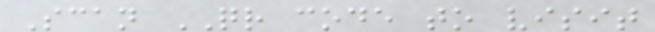Scan QR code to visit
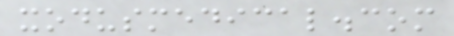xodusmedical.com
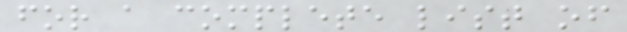for a complete list of
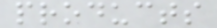products
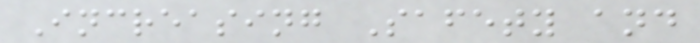Increasing Safety and
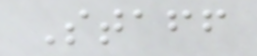Staff
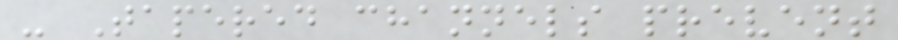- Tapered channels prevent
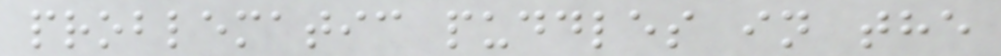problematic puddles in the
